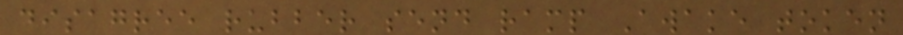disagree rubber send ramp Awake token
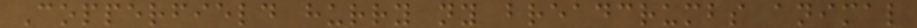Copperfield hurry ny breadcrumbs animal
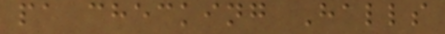pa checking Halls
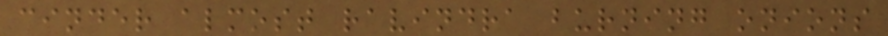cinder almost ravindra burning onions
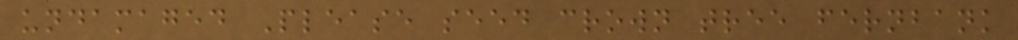undamaged Please seed crown tree fernbank
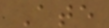Ate
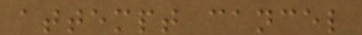attempt cancel
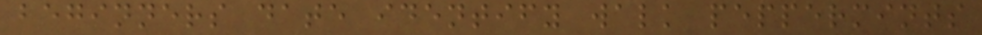beginners date identify walk peppermints
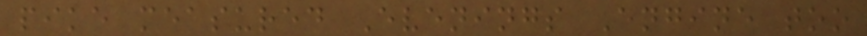pike measured Evenings Engine too
